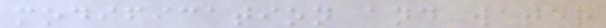modification and water
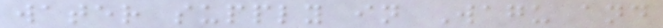water supply in Wagu and
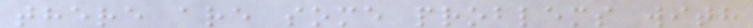there are some problems with
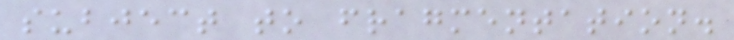subject to fragmentation.
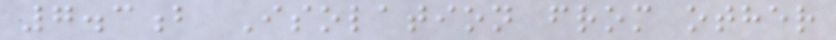7.3b Isolation from other
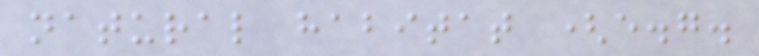natural habitat (e.g.
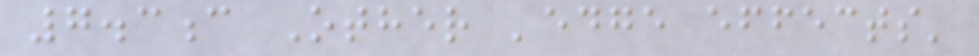7.3c Other 'edge effects'
